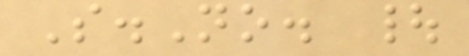S.No. |
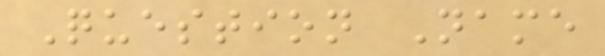Question Name
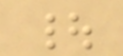|
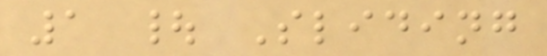1 | Sliding
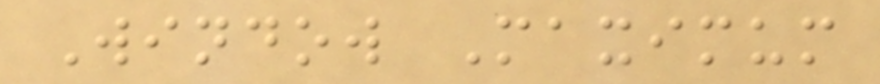Window Maximum
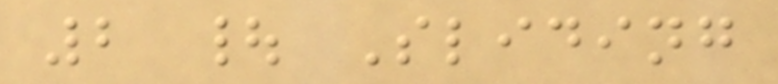2 | Sliding
